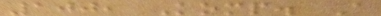100, Komp. A
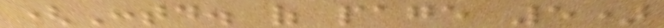(Contd. of page 5)
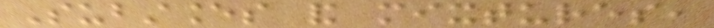Substances and mixtures,
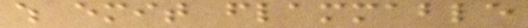which emit flammable
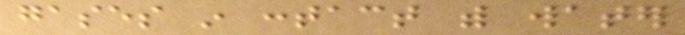gases in contact with water
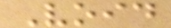Void
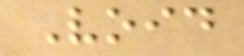Void
